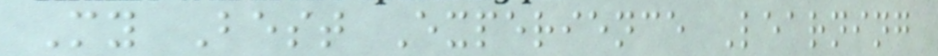My Best Experience Learning
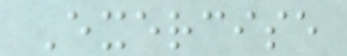Exercise
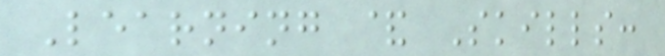Learning & Skills:
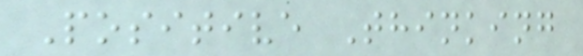Positive Thinking
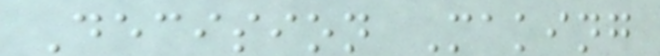Decision Making
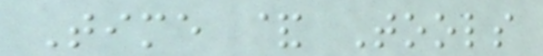Time & Tools
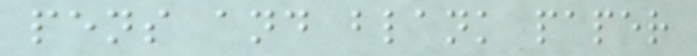pens and blank paper
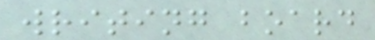writing board
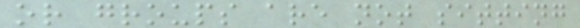or groups are not sitting
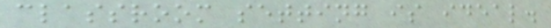classroom setting is ideal.
